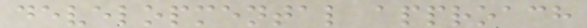developmental approach
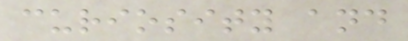curiosity and
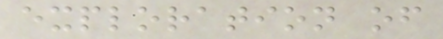exploration of
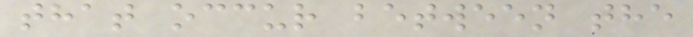that occur between the
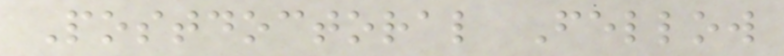Postdoctoral Fellow
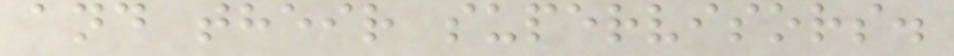and their supervisors.
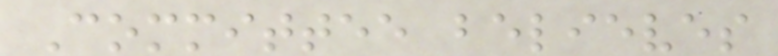Committee believes
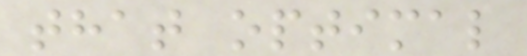that optimal
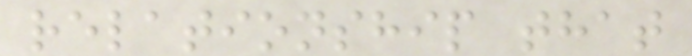relationship that
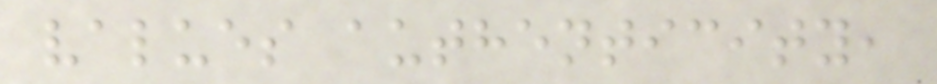values authenticity,
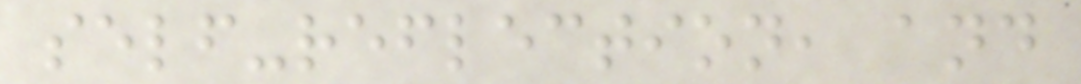self-reflection, and
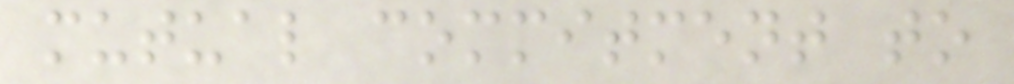mutual commitment to
